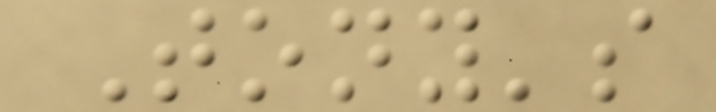Tony's
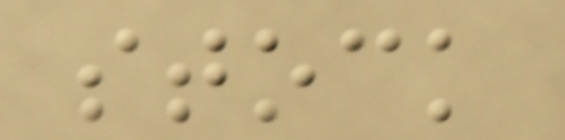stock
